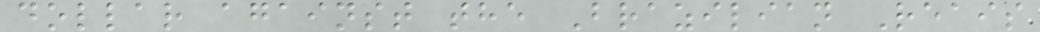dollar against the Brazilian Reais
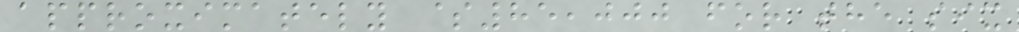approximately $85,000 for the six
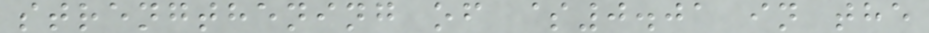strengthening of $0.01 in the
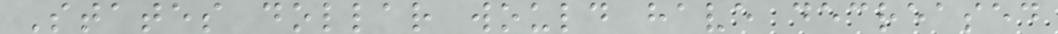States dollar would have decreased
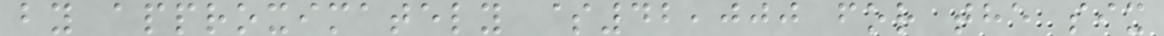by approximately $42,000 for the six
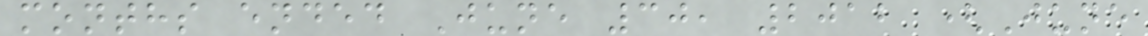months ended June 30, 2012 (June
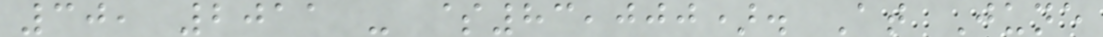30, 2011 - $83,000). At June
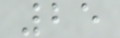25
